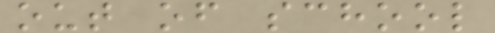out of school
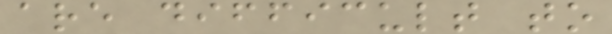are difficult to
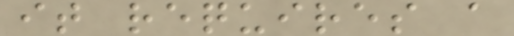it requires a
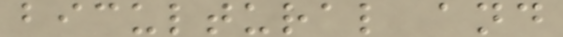bicultural and
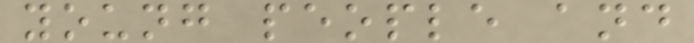young people and
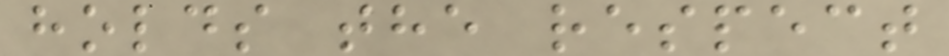holds the respect
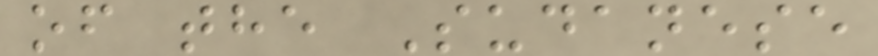of the Sudanese
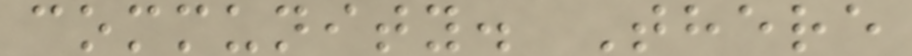community. There
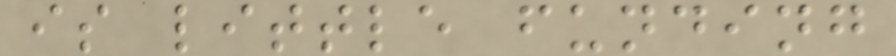is little funding
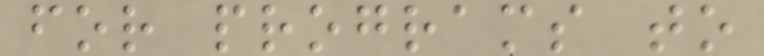for programs to
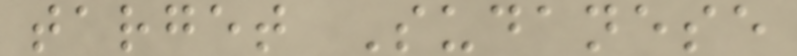target Sudanese
